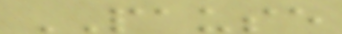PAUSE
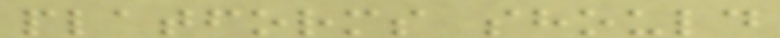platforms should
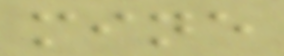mine
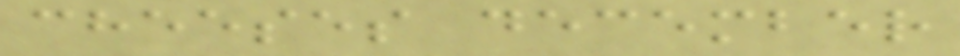cheeses december
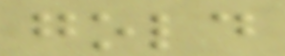gold
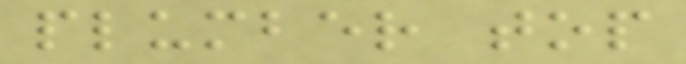plumber top
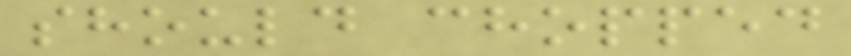should chopped
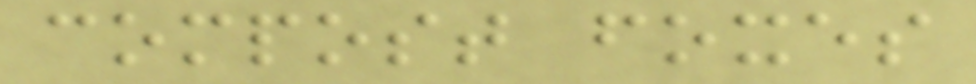compost foxes
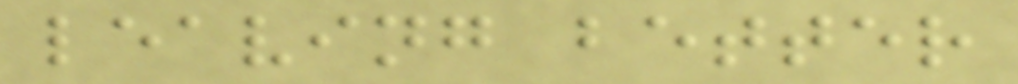leaving better
